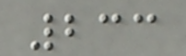233
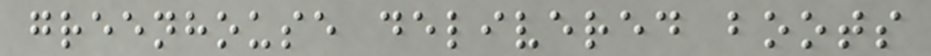greenhouse delivered boots
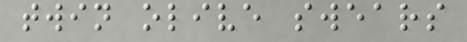twin olive swears
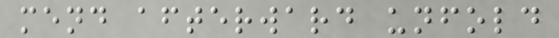mend afterward unfold
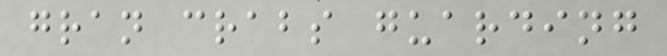gran crabs guarding
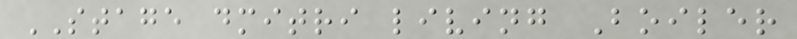STAGE dmitri living Boiler
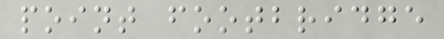point footbridge
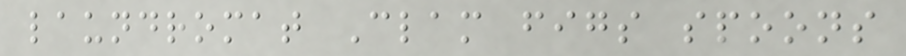laundromat Clam figs spoons
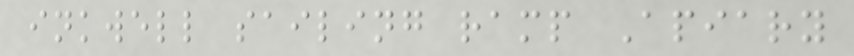inkwell sailing ramp Apiary
